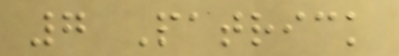7 Patrick
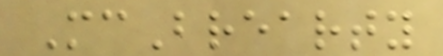McBrearty
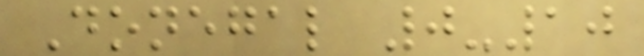Donegal 0-10
